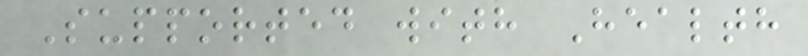Supported with Health
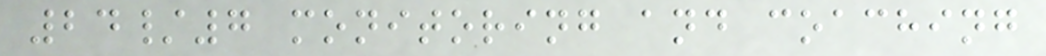24/7 monitoring and coaching
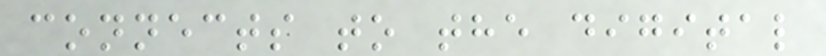connects to the digital
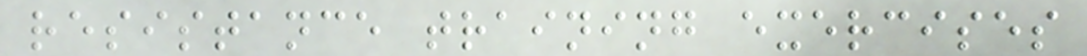resistance training exercises
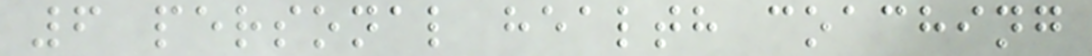6 personal health coaching
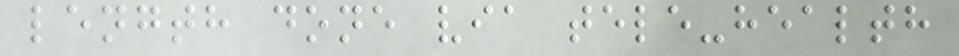length done via tele-health
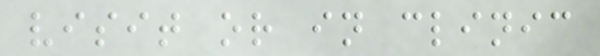visit or in clinic
